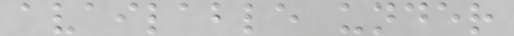available under
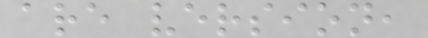are version,
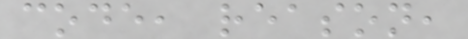code, reason,
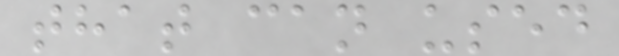that can used
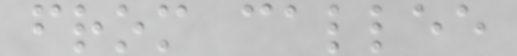from callee
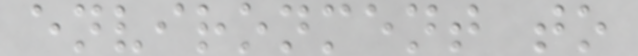environment to
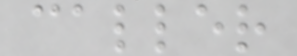caller
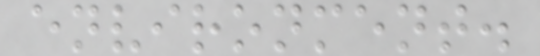environment.
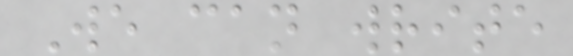We can write
